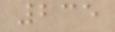235
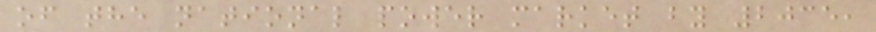of the national power market by 2035,
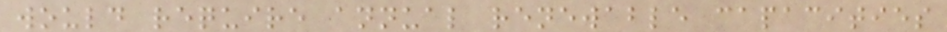would require annual renewable capacities
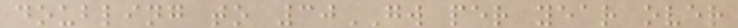doubling to 30GW per year over
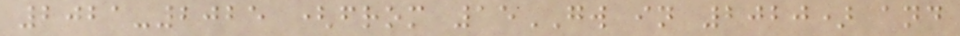2021-2025 (from 15GW in 2020) and
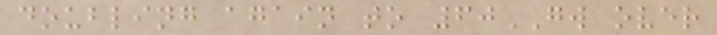doubling again to 60GW over
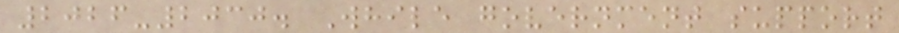2026-2030. While government support
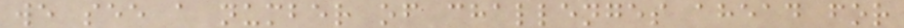we see a number of challenges ahead for
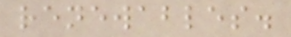renewables.
